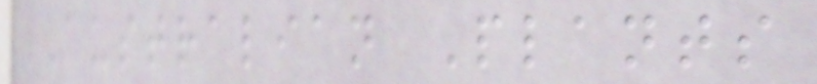Australian Plants
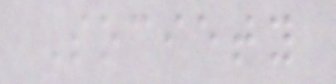Society
